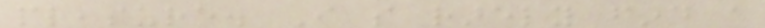pleasure. I so rarely find a
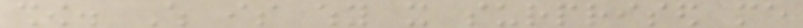show. Which is why it surprised me
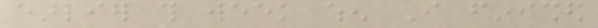earlier this week when I finished
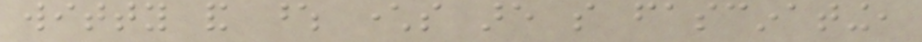witty and whose characters are so fascinating,
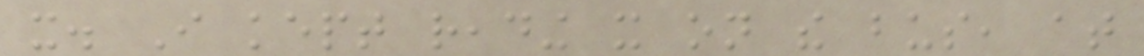it. I kept reading it on the bus, at
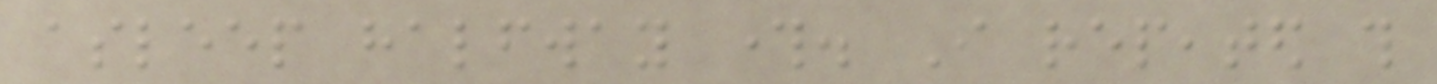asleep halfway through. I repeated this
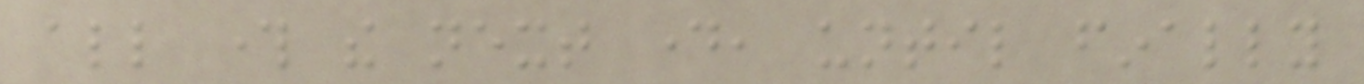all through the next day, until finally
